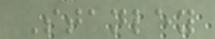Stanley
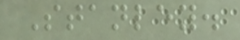Stanley.
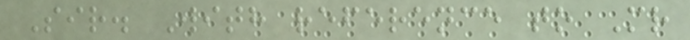Sir. With reference to Mr
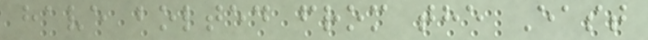have bolted from the East
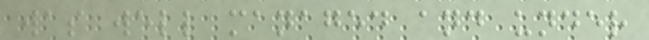was well managed and under
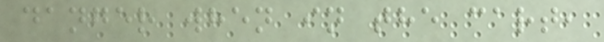danger when in the cart,
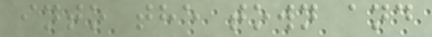into the town and
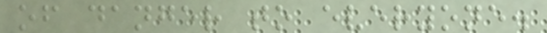of danger to everyone.
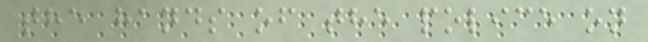the hands of the police on
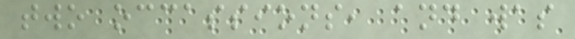two occassions, and was
